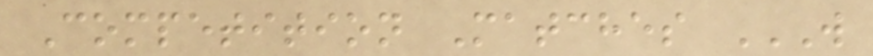Competition Matches W
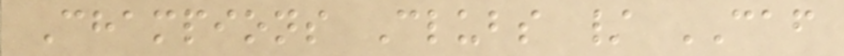Champions Clubs / CAF
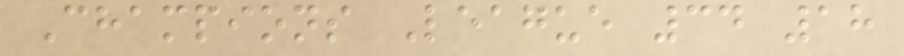Champions League 34 18
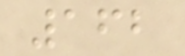162
